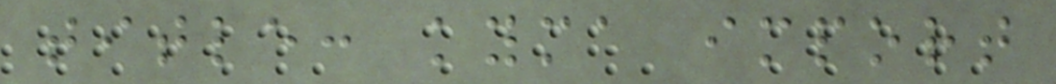title: kyma import
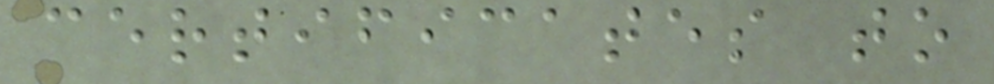certificates to
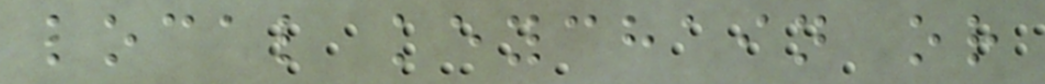local keychain or
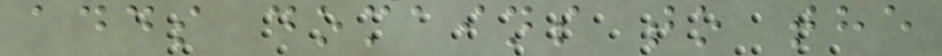adds domains to the
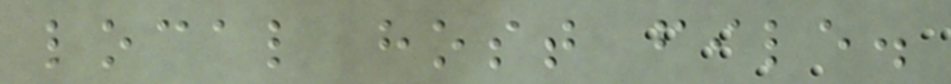local host file.
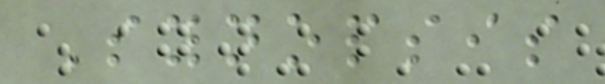Synopsis
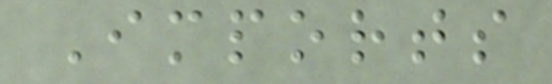Imports
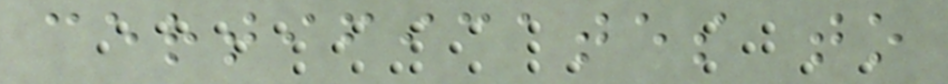certificates to
